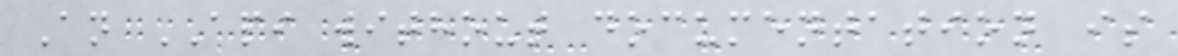An API without documentation is
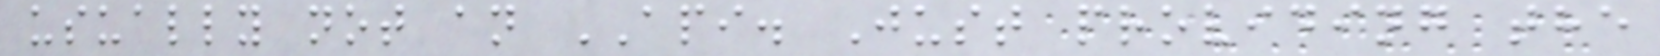usually not an API. Just providing the
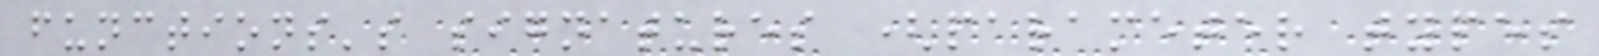functions's signatures (parameter types
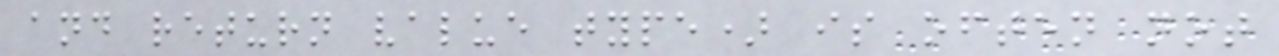and return value type) is often not
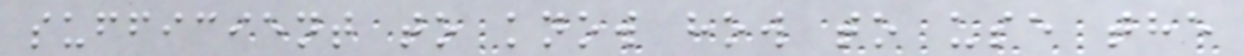sufficient to know how to use the
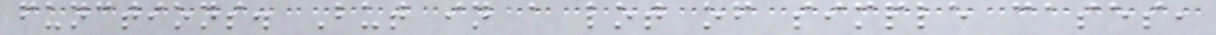functions. But in a lot of simple cases,
